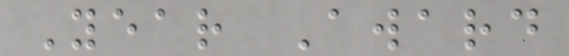Year Award
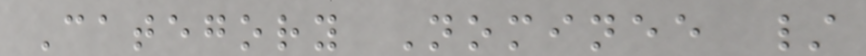Category Nominee /
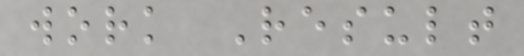work Result
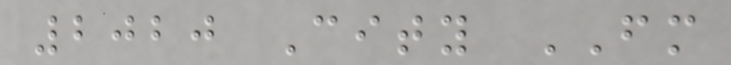2020 City FM
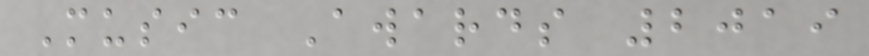Music Awards 2019
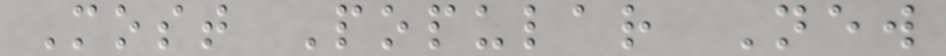Most Popular New
